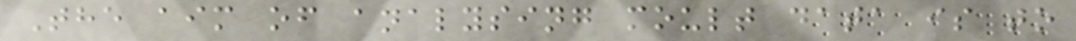The aim of analysing moult data is to
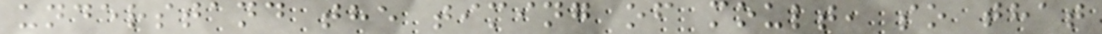understand the timing of moult, so that
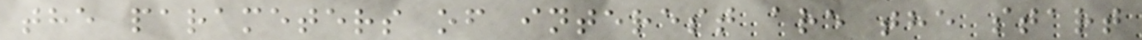the parameters of interest are the start
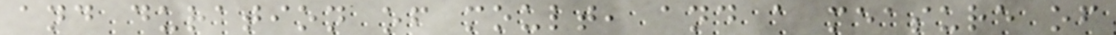and duration of moult, and a measure of
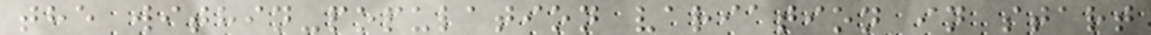the within-population variation in start
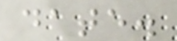date.
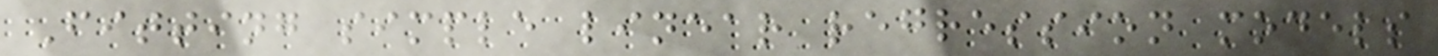Fitting simple linear regression models
